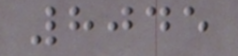8045
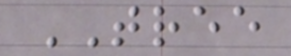TREE
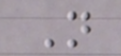N
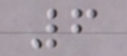6
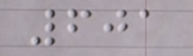601
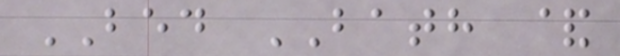BED BATH &
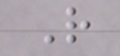R
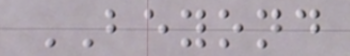BEYOND
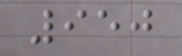950
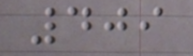409
